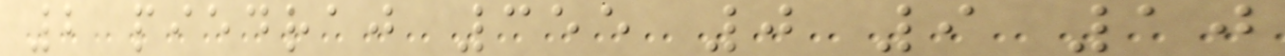2 piedraj 355 0 9 10
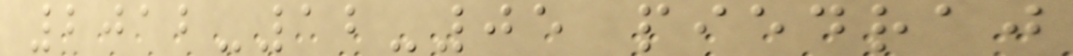2012-12-05 piedraj
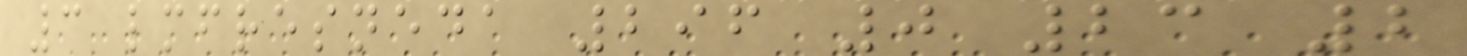3 lmfresneda 296 0 23 2
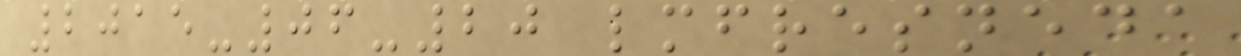2015-06-20 lmfresneda
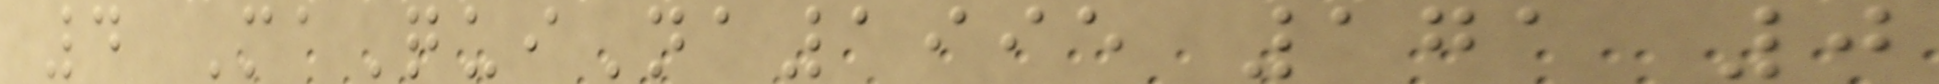4 MaQuiNa1995 171 0
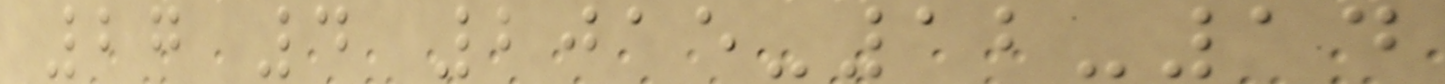27 4 2015-12-14
